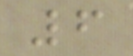6
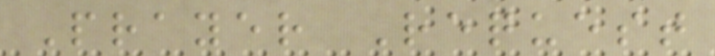Prayer Request
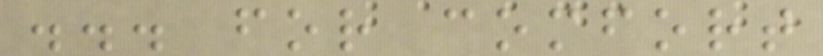... for comfort
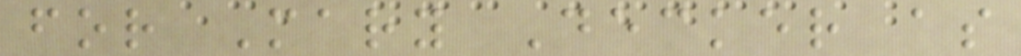for Mary Decker as
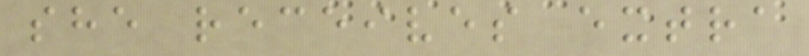she receives extra
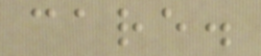care.
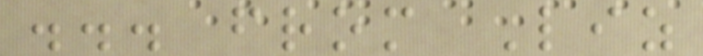... from Liz
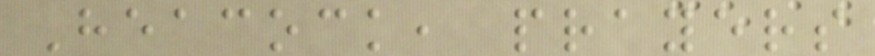Heacock, prayers
